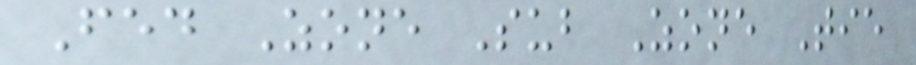Fed Zone Sub Zone Tie
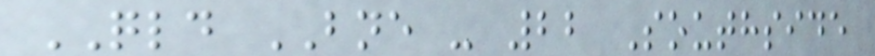QLD BNE - 22 Southside
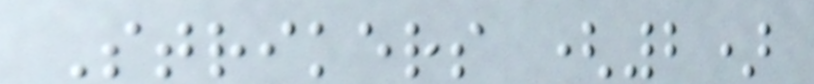Strikers (2)
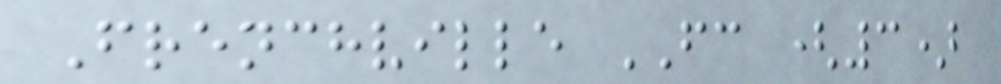Frenchville FC (3)
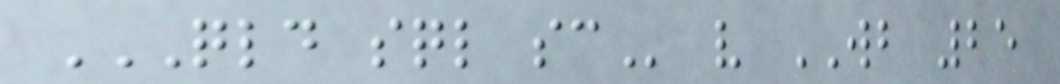QLD SQL SC v WB 25
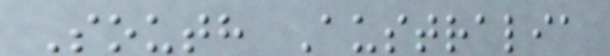South Australia
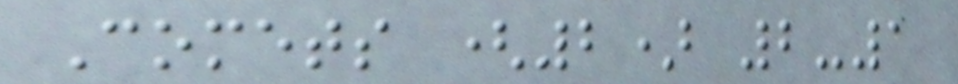Comets (2) 2-1
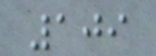109
